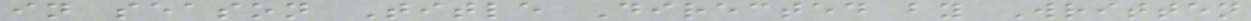in season Title Directed by Written
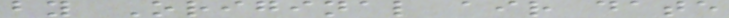by Original air date
